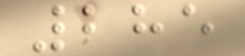285
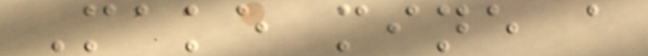Make mine a
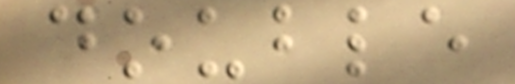double
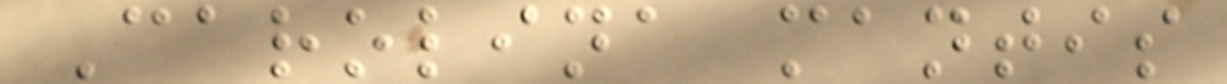Carolina mantis
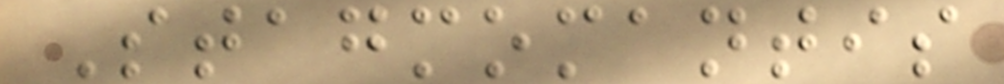Stagmomantis
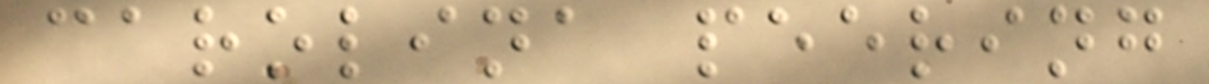carolina peering
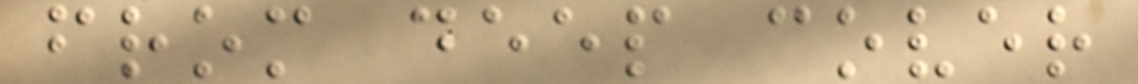from deep cover
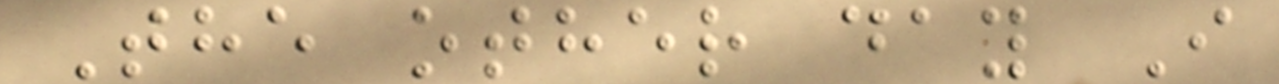The other day I
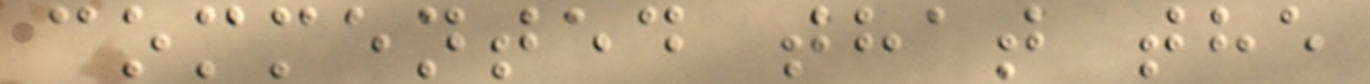commented that the
